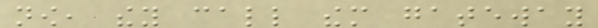now, they call them gateway
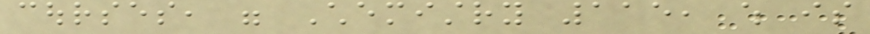courses, were Chemistry 115, which is
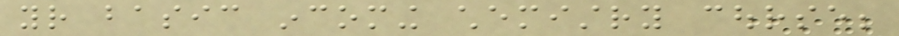your basic incoming chemistry course;
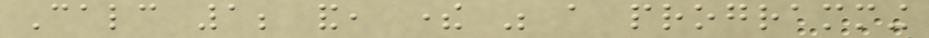Calc 1; and, there was a programming
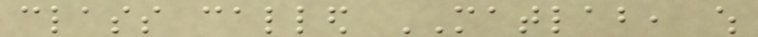class called MATLAB, which
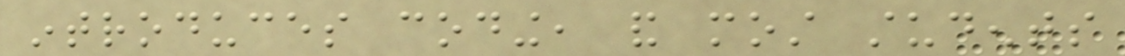introduces coding, and most students
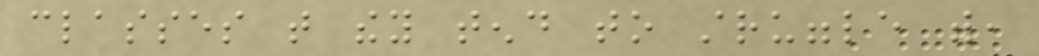classes that they tend to struggle with,
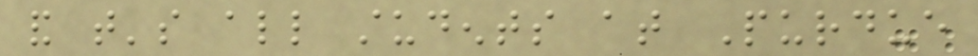and that's all students at Purdue
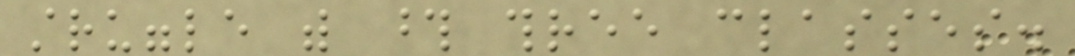struggle with those three classes.
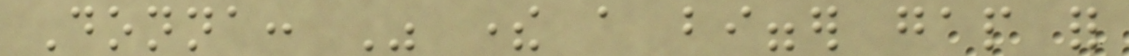Donna: Was there a bigger gap for
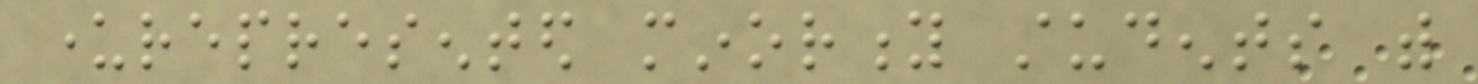underrepresented minority students with
